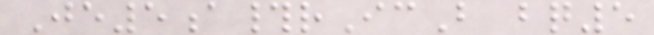Je5a#rIcB bq5
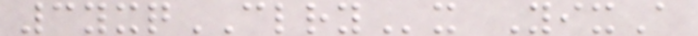3yxqCLRYx YixA
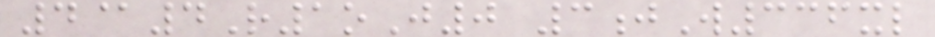4@4R1oJ0 3jW336xl
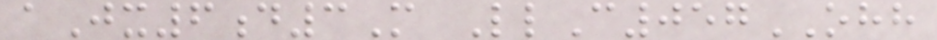aJx6d3M LlC057OHH
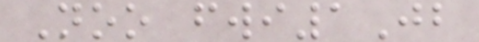Noo fwi1Jb
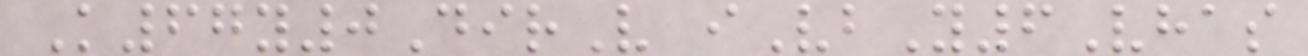K67y0DirV iVbY6Vhas
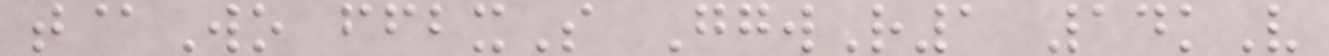t@Wo ffbxS GgwR1 14kV
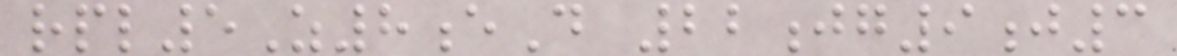rpl5Z8eD 22jg9j3
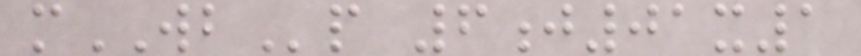mWBp 6j01x1
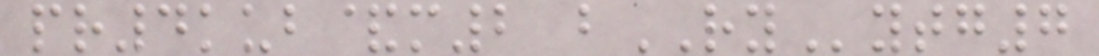pr4kub&m2 bRYytg7
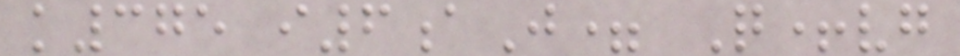k375 i6aJ= Q+vg
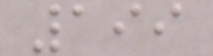199
